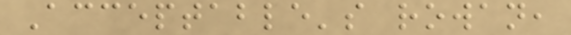Acceptable's rowan,
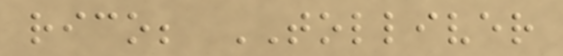rico; TOLLIVER
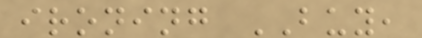ironing BUY,
